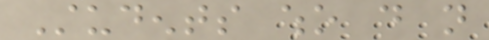Students who do not
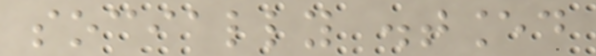socially distanced
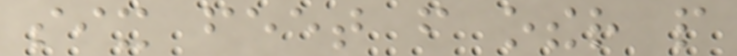six feet from other people
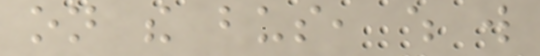on the bus, which will
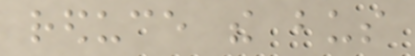reduce the bus
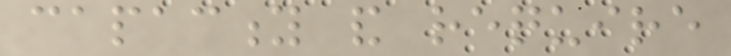capacity and require
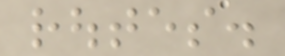routes.
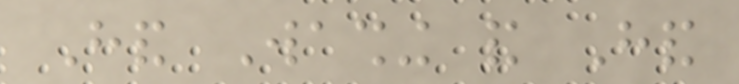Hand Washing and Hand
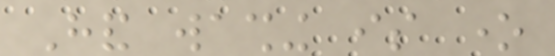Hand washing is one
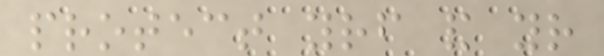protect yourself and your
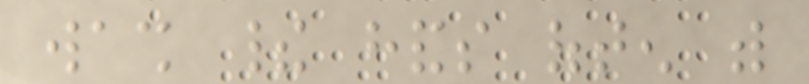wash their hands often with
